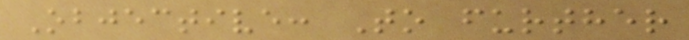Objective: To further
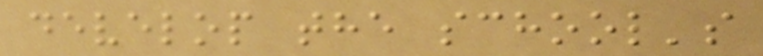develop the school's
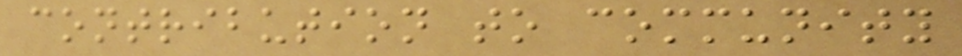contribution to community
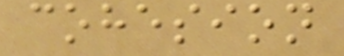cohesion
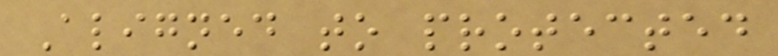Aligned to protected
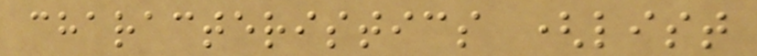characteristics (list
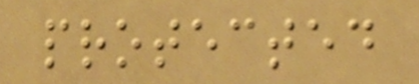protected
